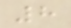8
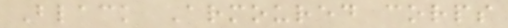Black Armoured corps
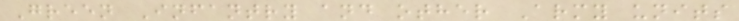Green Infantry and other Army units
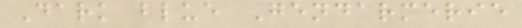Dark blue Gendarmerie
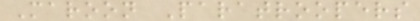Maroon Paratroopers
